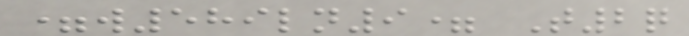=w589ln9= T2q
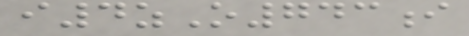i4zO743i
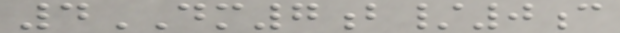4DM7b/0c
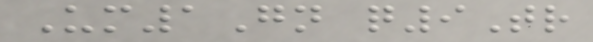Um1Gn q9Tr
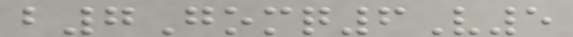b7Gomq6V5
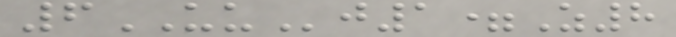6UUj1=Z8
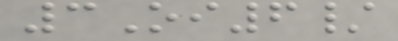3Oi6/
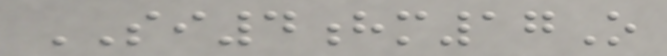SI4hm17O
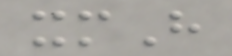xmH
